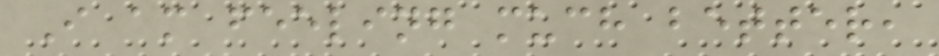I am feeling much better,
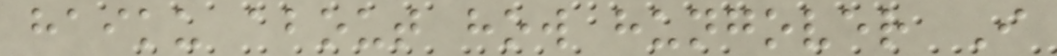haiku about how hungover I
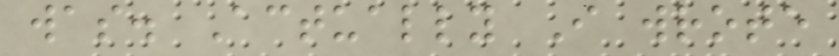was. Actually I wrote
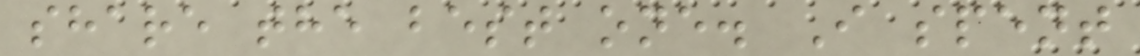share the best one. I spent
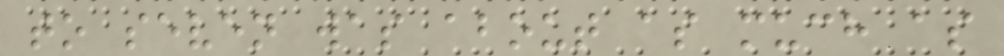to seven was about as much as
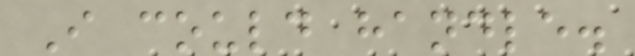I could handle.
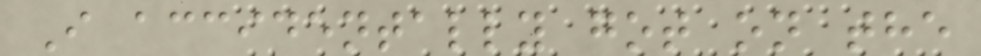I accidentally got on the
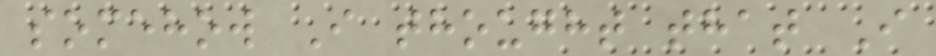somehow I thought that I
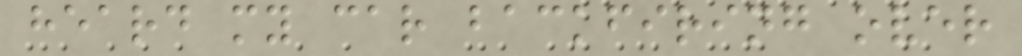heard my car backfiring over
